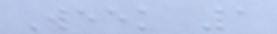Week 1
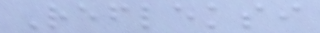Refleksi
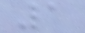1
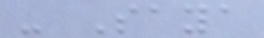- Saya
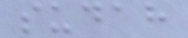sudah
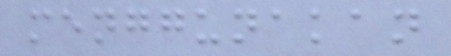menggunakan
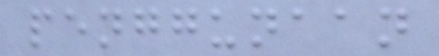penggunaan
